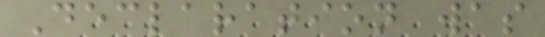Declaration was
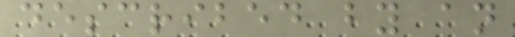described by an
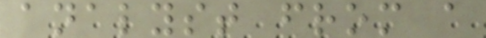analyst from a
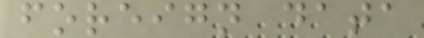foreign data
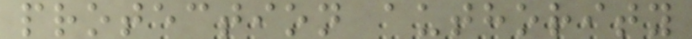protection authority
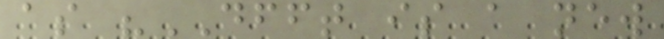as "DFFT is a new
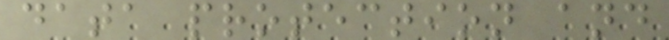data protection and
